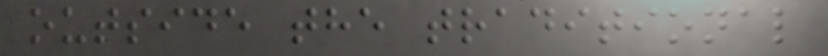outside the traditional
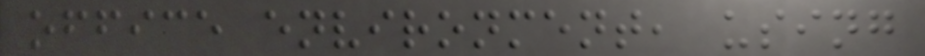office environment, using
